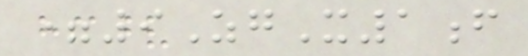=9ZgX1f
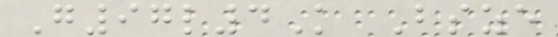G97l4K Bsze
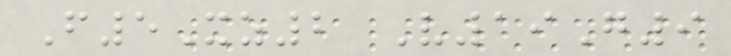F5Xz2 V19G9
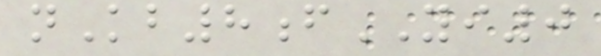nKb8fYI0
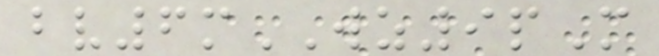bv6mWZ9pM
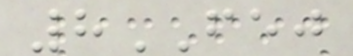8FEJ
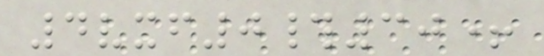4vxf0#30+
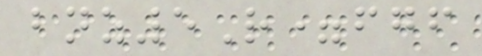bnz5R=fgf
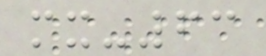mx-63
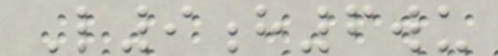L9h6wu
